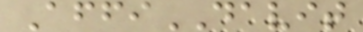AffiDAVIT
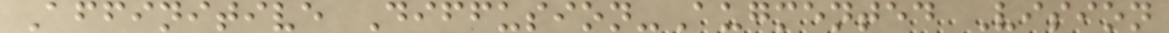Affinitive Diffusion-Augmented Vision
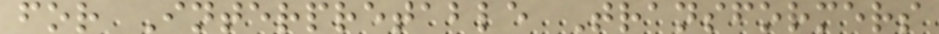for Interpretable Transformers
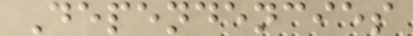Dependencies
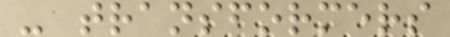- transformers
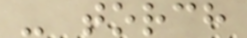- torch
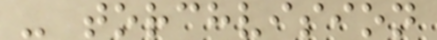- torchvision
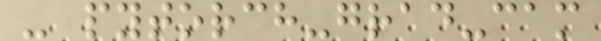- pytorch-grad-cam
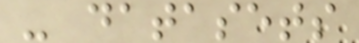- datasets
